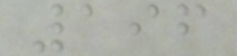196
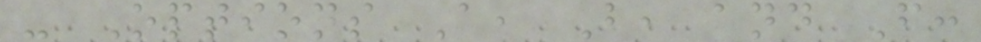- Options A, B, and F:
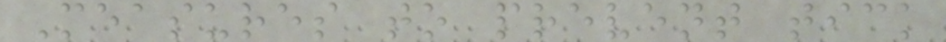Measures to prevent tick
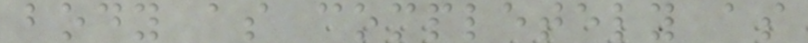body as completely as
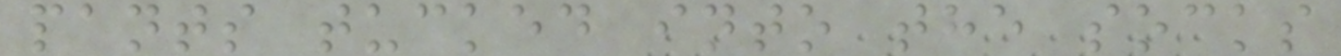pants tucked into the socks
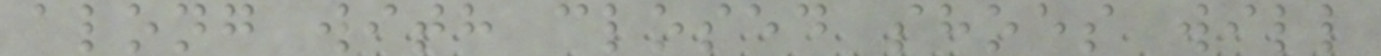along with closed shoes will
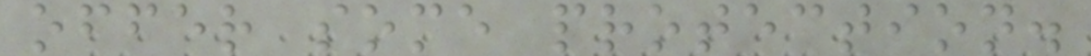offer some protection.
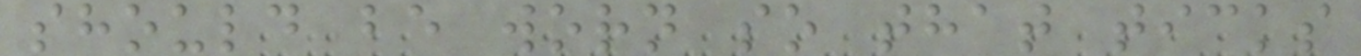should be worn so that ticks
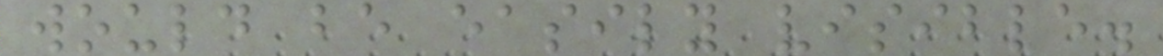would be easily visible.
